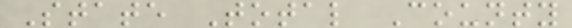State Total County
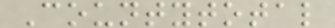Countytotal
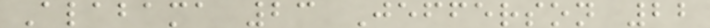Alabama 23 Jefferson 22
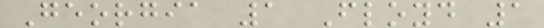Georgia 1 Floyd 1
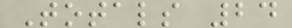Totals 24
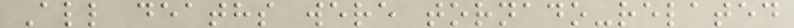All deaths were tornado-related
